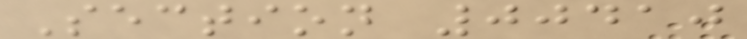Section 00410
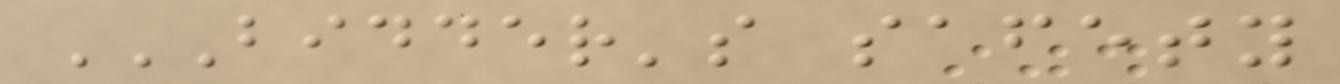BIDDER'S SAFETY
